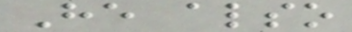He also
